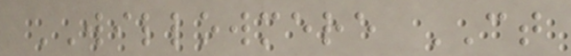WILLOWMERE CT
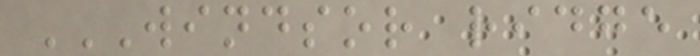WINDSOR RIDGE
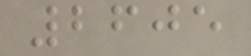2605
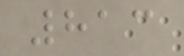813
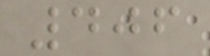406
